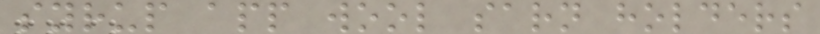syrup app wool sarn holders
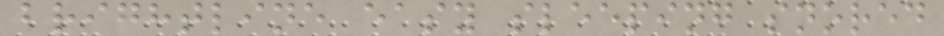brightline easy sleeping snored
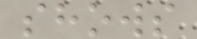shows
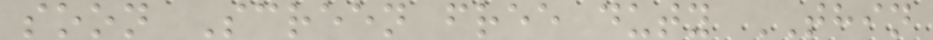soon Screen free duty THIN
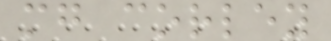mg corley
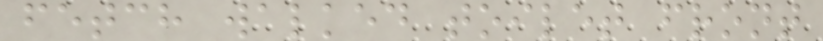fetch walked toilet front
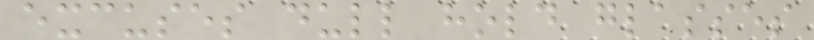excuses dull hold glasses
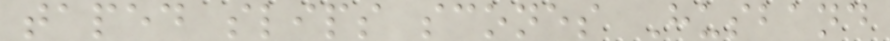taped slips scones Husband
